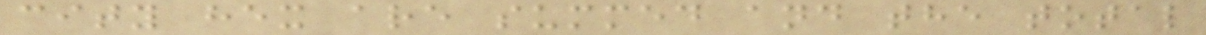city hex are summed and the total
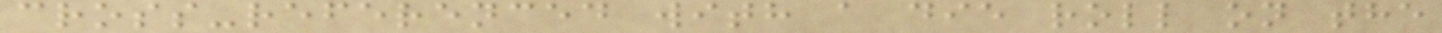cross-referenced with a die roll on the
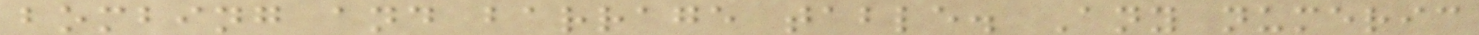bombing and barrage table. Any numeric
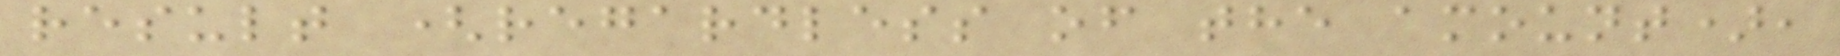result (regardless of the amount),
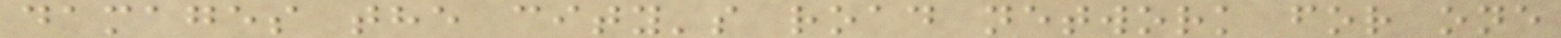damages the city's road network for one
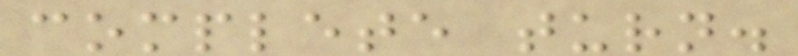complete turn.
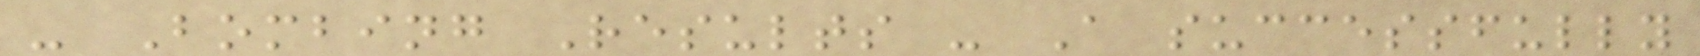- Bombing Results - A successfully
